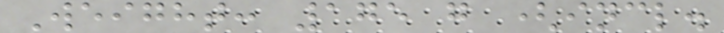Weight: 175 g (incl.
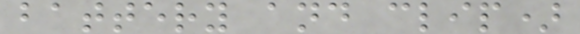battery and clip)
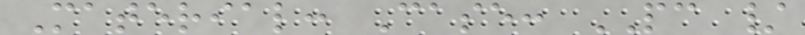Material: Case: PC /
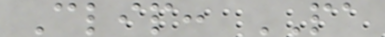Clip: PA
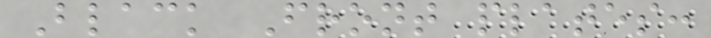Black Front plates:
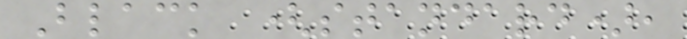Black (standard),
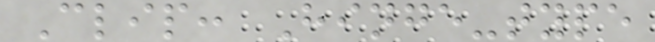Clip: Hinge-type
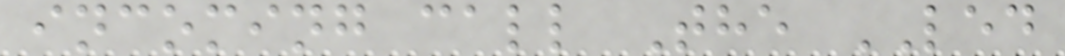incoming call The LED
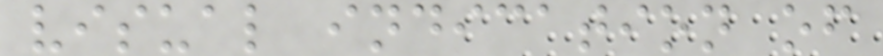visual indication of
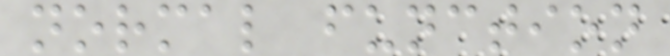normal function
